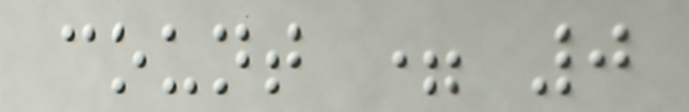count = 0
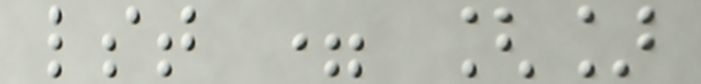lst = []
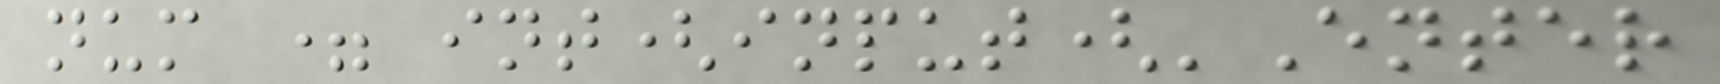num = int(input('Enter
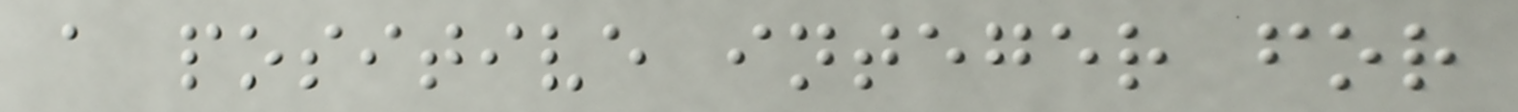a positive integer for
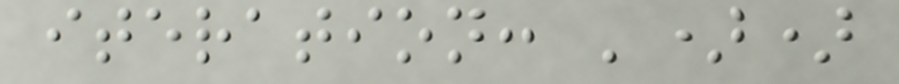iteration: '))
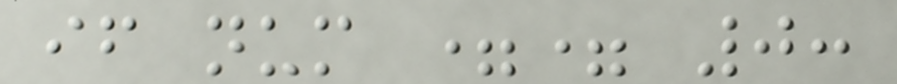if num == 0:
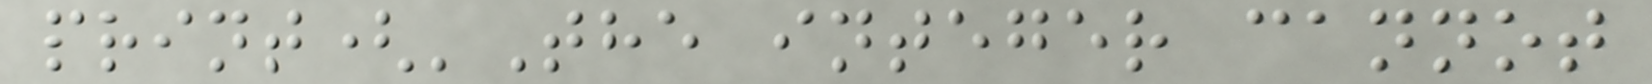print('The integer cannot
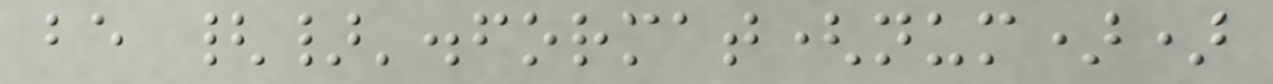be {}'.format(num))
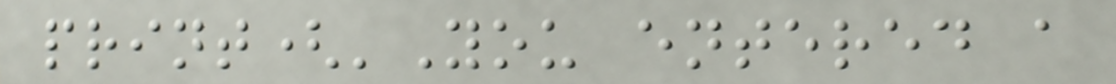print('You entered a
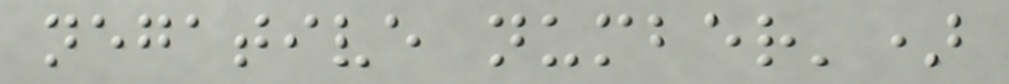negative number')
